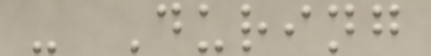- During
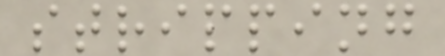stripping
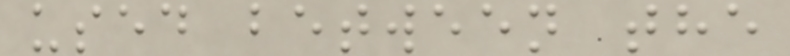used between the
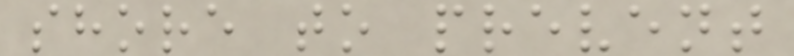shore to prevent
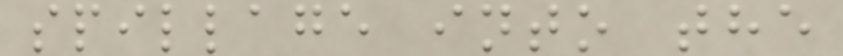spillage into the
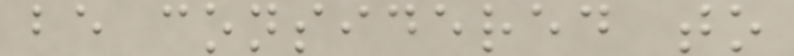be considered to
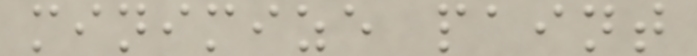minimize paint
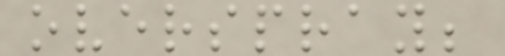overspray;
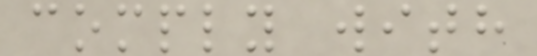comply with
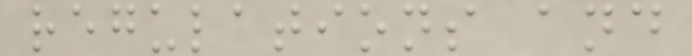regulations and
